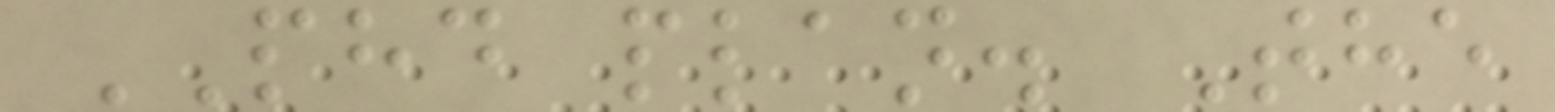PHD plan. The
